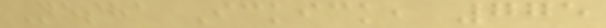Nesha Ickick, 775
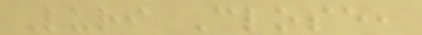Luri Close,
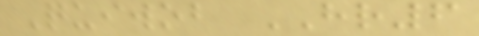Quiwob HR6
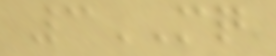3MQ
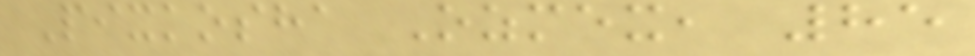Pixkosha Ozmex, 85
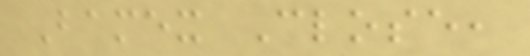Bamex Close,
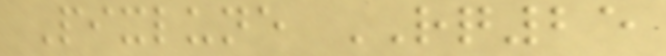Pixlune RQ25
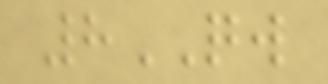8QW
